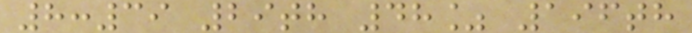8:39 29th 48% 196th
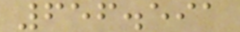656.591
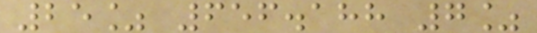25% 656.188 7%
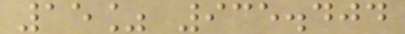15% 935.404
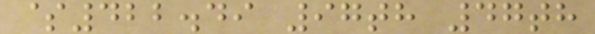$422.49 97th 47th
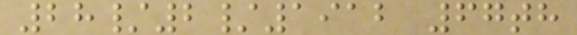28/2/1912 67th
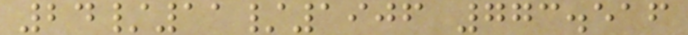24/11/1906 773.516
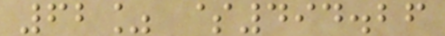62% $494.26
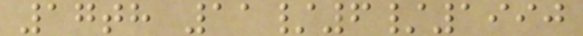17th 11/6/1990
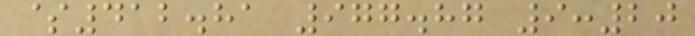$412.81 977.87 9:20
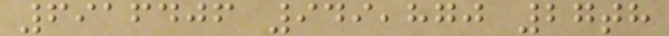6916406 949,870 27th
